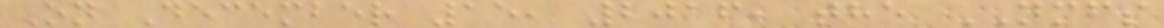On December 15, 2016, the NMFS
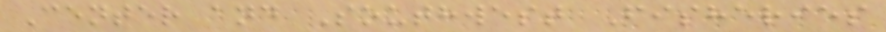Center and Southwest Fisheries
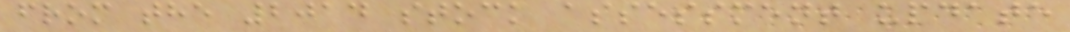from the 2014 stock assessment update
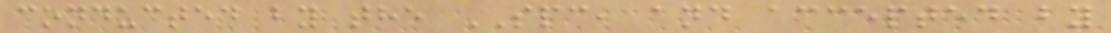conducted by the SPC, and accepted by
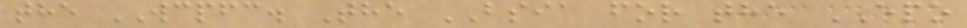the WCPFC. The BSIA for the EPO
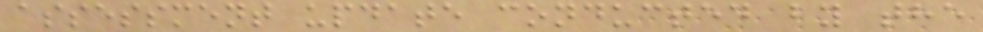assessment update conducted by the
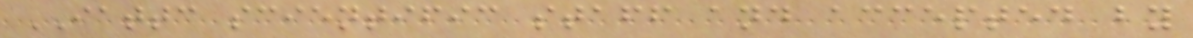IATTC scientific staff and accepted by
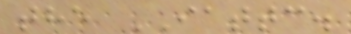the IATTC.
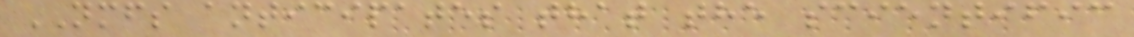NMFS anticipates that the scientific
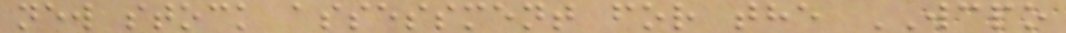new stock assessment for the WCPO
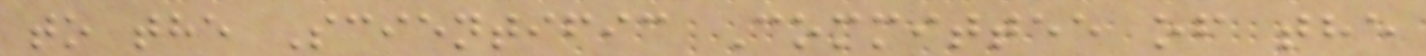to the Scientific Committee of the
